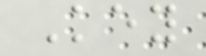Key
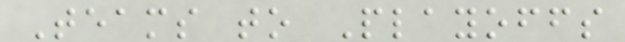Teams to Playoffs
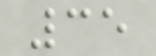35
